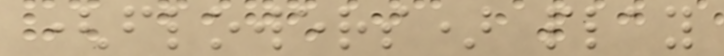(flowers) play
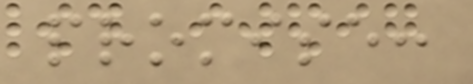promise:
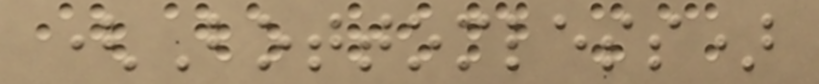(Bottomless)
